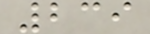239
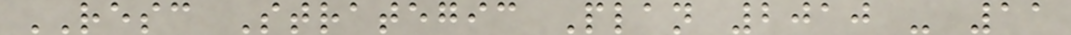RESC Strategic Plan 2010 - 11
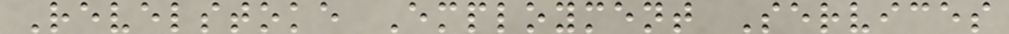Revelstoke Employment Services
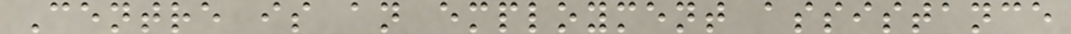Centre is an employment assistance
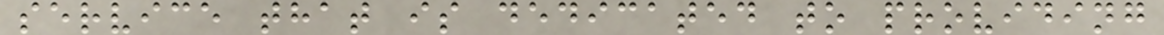service that is dedicated to providing
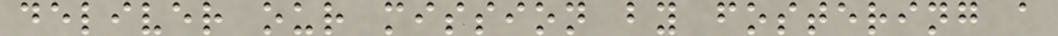deliver our mission by fostering a
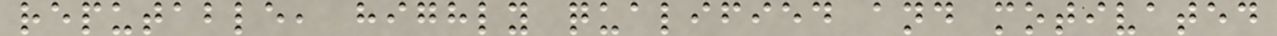reputable, highly qualified and motivated
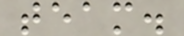team.
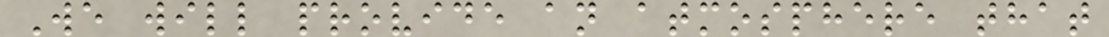We will provide an atmosphere that
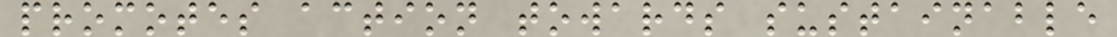promotes action towards sustainable
